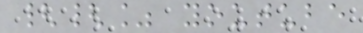{{% youtube
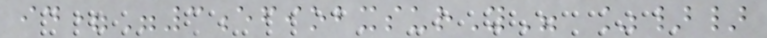id="3efiobxsurY" %}}
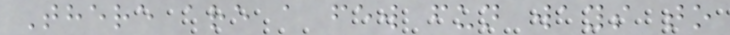There are a few fun ways to
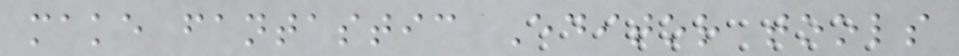make fantastic Editor tools
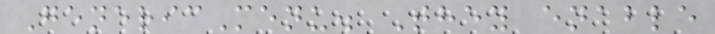GenericMenu. They enable
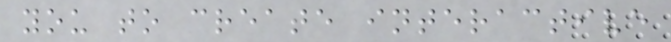you to create interactive
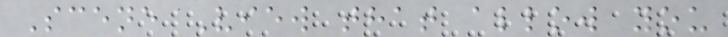Scene View that allow you
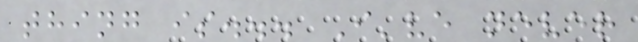thing is... I've never
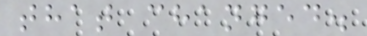that changed.
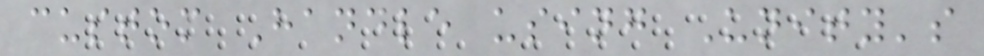custom Handle using Unity's
